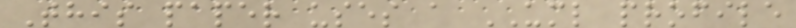This paper uses a UML profile
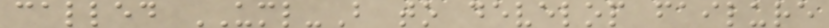called UML-B to develop failure
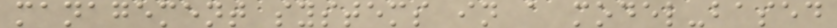management systems in a model-based
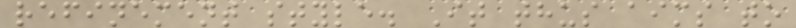refinement style. It thus aims to
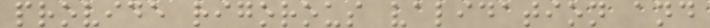provide rigorous validation and
